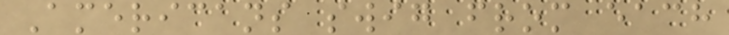Americans swig from each
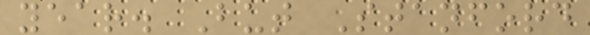year. But Stanford
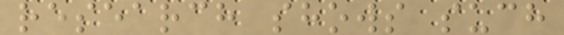research shows such
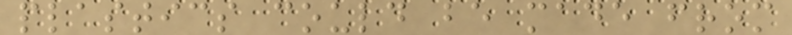plastics could be made from
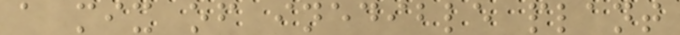a mix of inedible plant
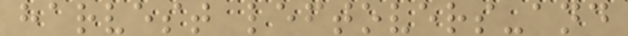harvest leftovers-and
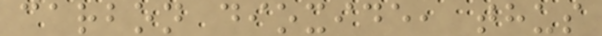carbon dioxide, thus
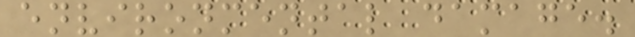environmental damage.
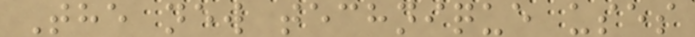The new technique uses
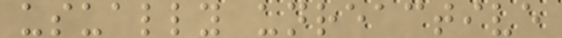usually unreactive
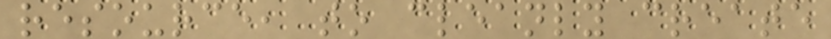resource, to cleanly create
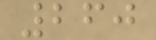260
